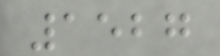1527
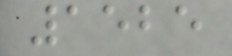1525
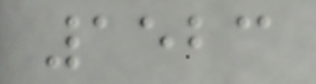1523
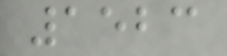1523
